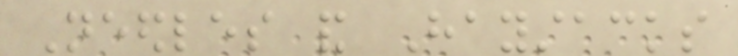Needles and Haystacks
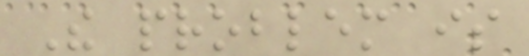The problem is
